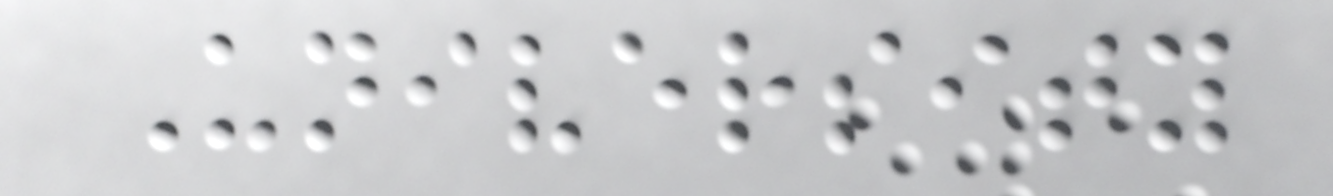University
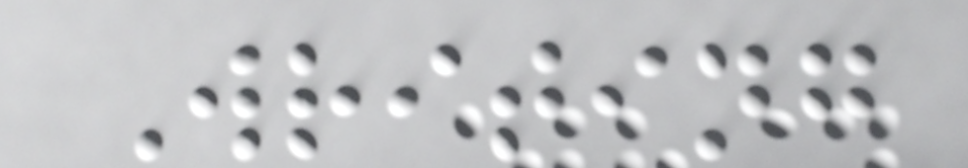Writing
